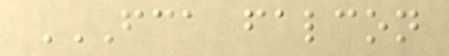FCA FALCON
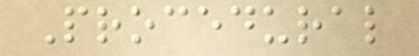Procedural
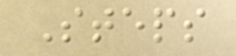Steps
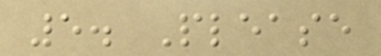5. Please
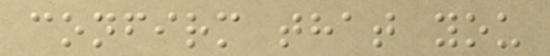confirm that you
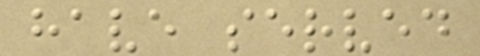have served
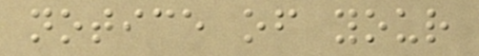notice of your
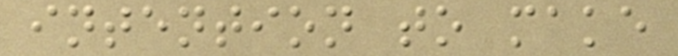intention to make
